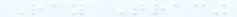Ray Tracing
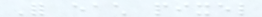For each pixel
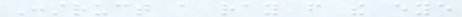Construct a ray from the eye
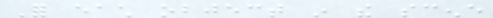For each object in the scene
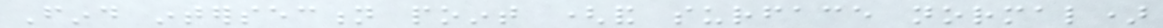Find intersection point (and surface normal)
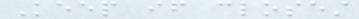Keep if closest
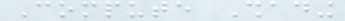Compute Shading
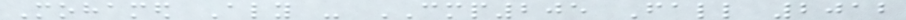Mohamed Aly - CMP205 Fall 2012
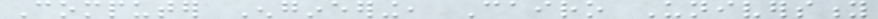Computer Engineering, Cairo University
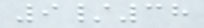9/38
